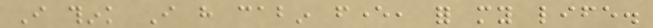I think I have cabin fever, for my life.
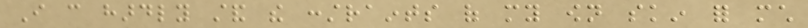I can hardly stand the constraints of my own skin for much
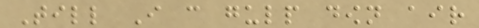Till I can gulp down air
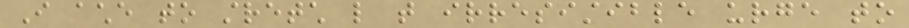I ache to stretch like that irresistible urge to
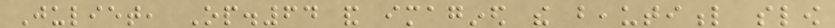Juliet, Op.64 and imagined the beautiful slow
